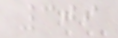309
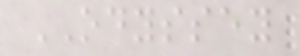ODYSSEY
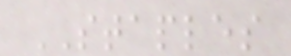STAPLES
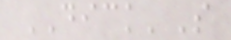DICK'S
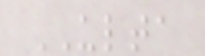ULTA
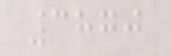3870
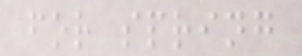for spring
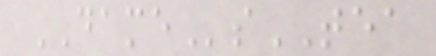DAMEsTEA
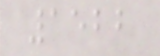1522
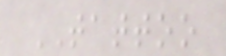TATTOO
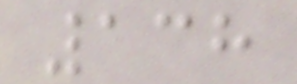138
